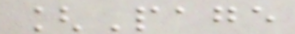[Page
